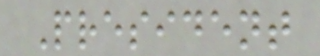President
